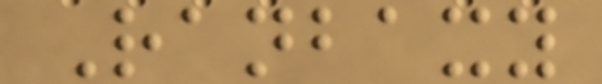Ranbaxy
